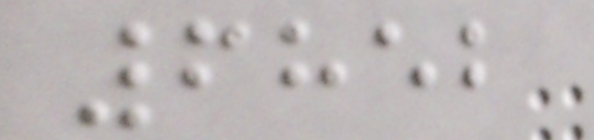6852
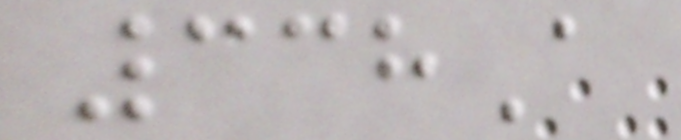338A
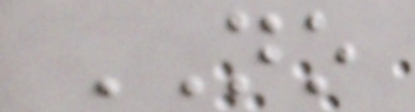NO
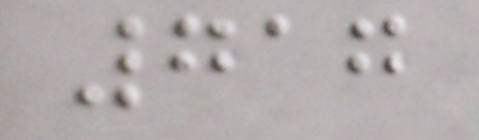717
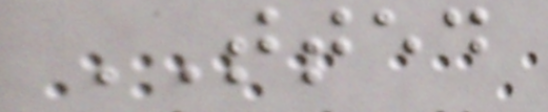TTED
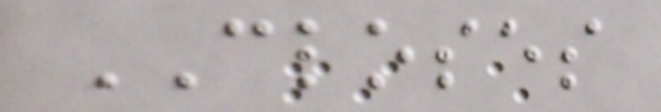CLOSES
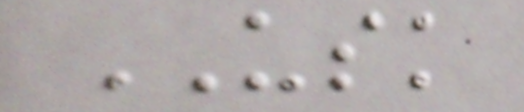USK
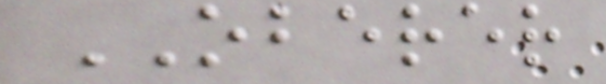OBERER
